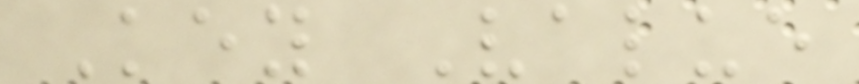Key Value
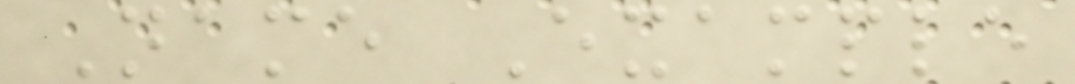Name Example
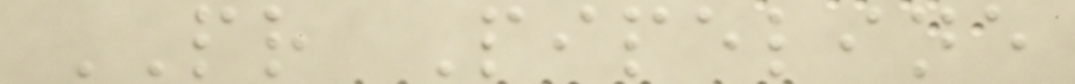PR Pipeline
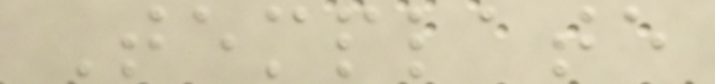Template
